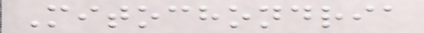Mitochondria
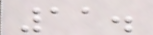11.
